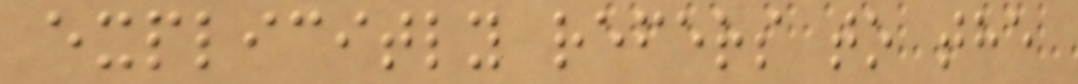explicitly refers to the
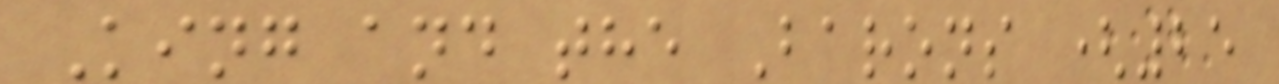King and the Barons (25
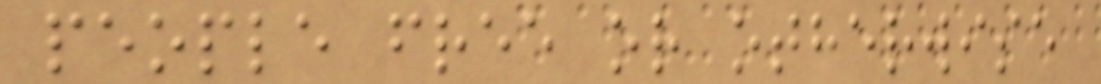people free or otherwise
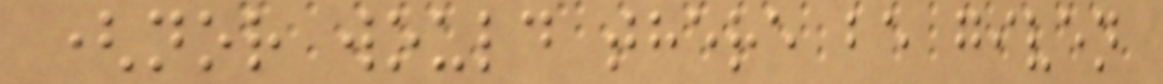(nor would there be given
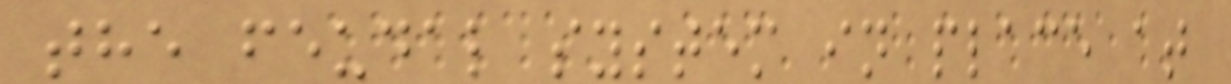the feudal system in place at
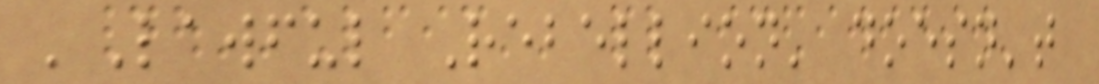'Lawful Rebellion' doesn't
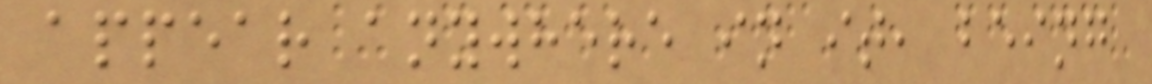appear anywhere in it, being
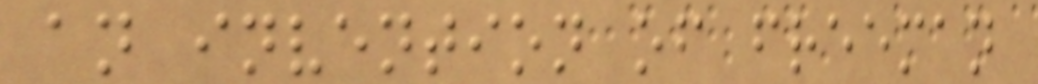an invention of freeman
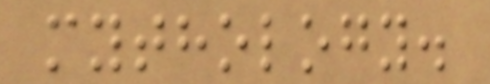mythology.
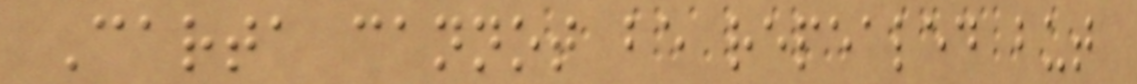Carta cannot be repealed but
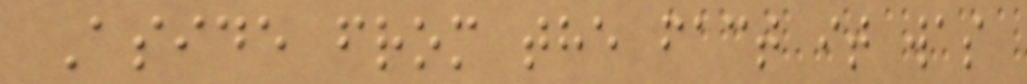Aside from the fact it was
